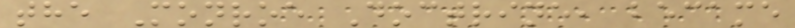the Monroe Doctrine, became
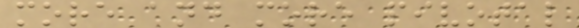more and more pivotal
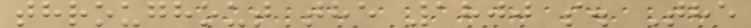throughout the 1800 s. The
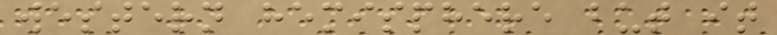western hemisphere but it
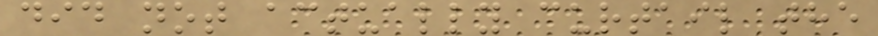did not actually curtail the
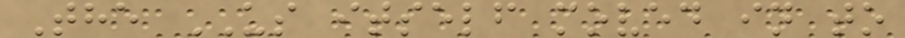The US itself moved in to
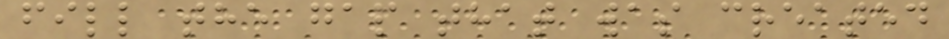fill the gap that was created
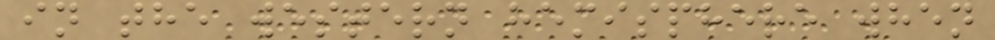in the western hemisphere when
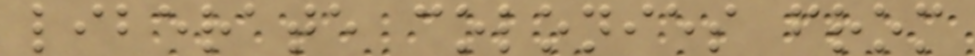liberate colonies from
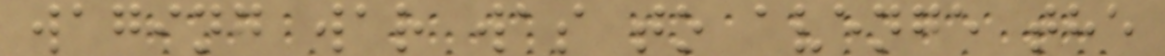waging war was to avenge the
